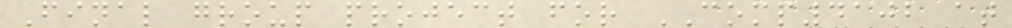Final group project for COMP4102 at
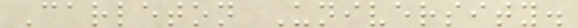Carleton University.
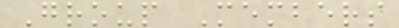Group Members
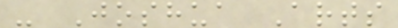- Joshua Arts
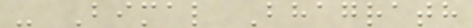- Bimal Bhagrath
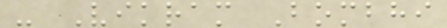- Vikram Bombhi
